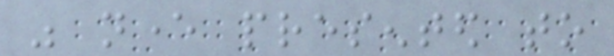was never presented to
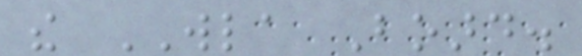the WLA Board.
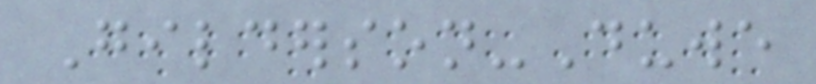Gilderson-Duwe
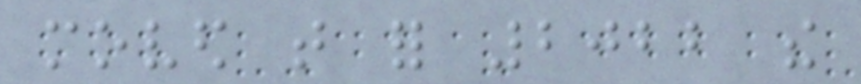moved that for 2022 the
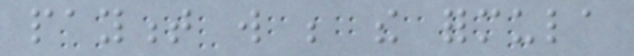payment will be the formula
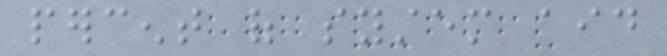percent of system aid
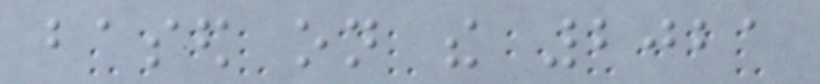based on the 2021
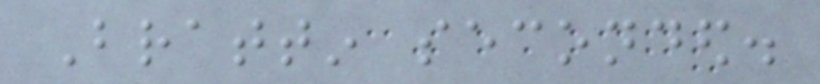Brattin seconded.
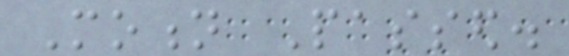Motion Passed.
